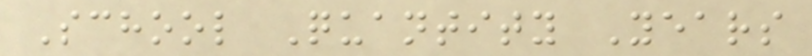School Quantity Years
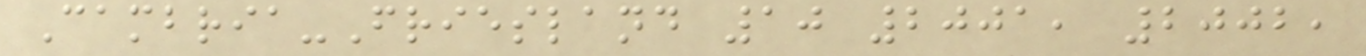Cambria-Friesland 10 2001, 2002,
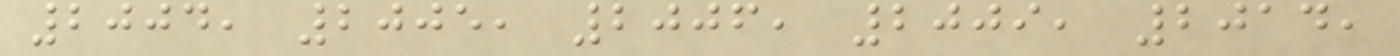2004, 2005, 2006, 2009, 2014,
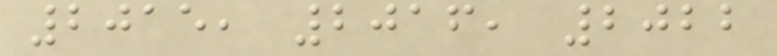2015, 2016, 2022
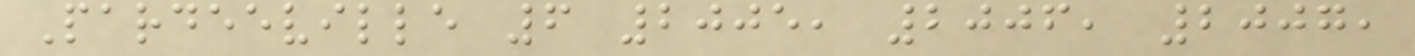Pardeeville 6 2005, 2006, 2007,
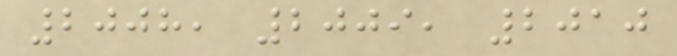2008, 2009, 2010
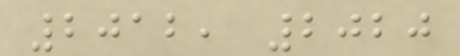2012, 2020
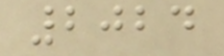2024
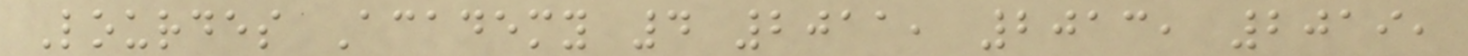Lourdes Academy 4 2011, 2013, 2019,
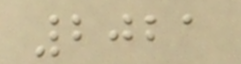2021
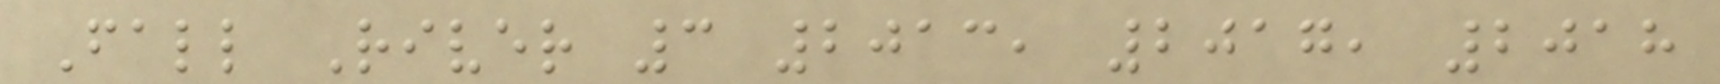Fall River 3 2013, 2017, 2018
